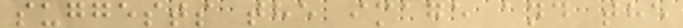suggests the image and the
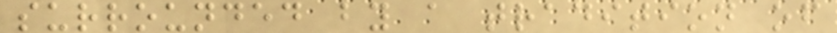surrounded by a tradition of
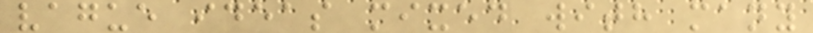vague ideas mixed with many
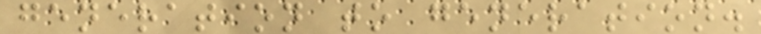generation to generation.
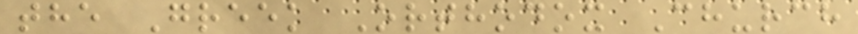the Greek Orthodox Church
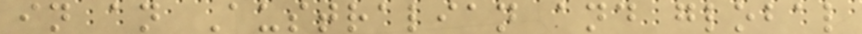in an Australian and global
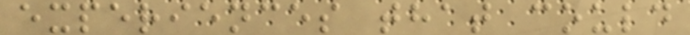experiences that could
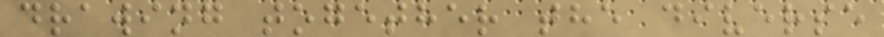drawing together the diverse
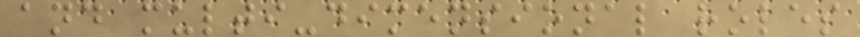and multi-dimensional roles
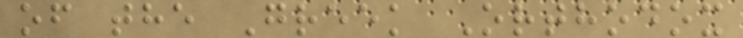of the Greek Orthodox
